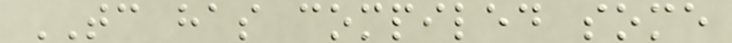TC has compiled some
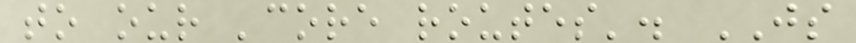to our 'core routes'. JS
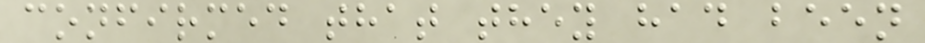confirmed that they had been
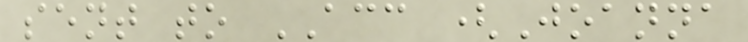sent to ACC (Joanna
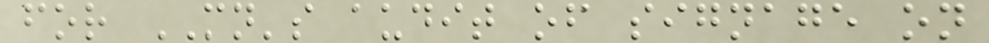for MN's audit of signage on
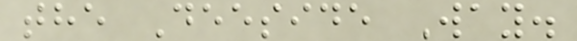the Deeside Way.
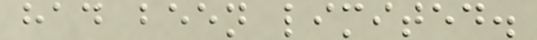had been limited.
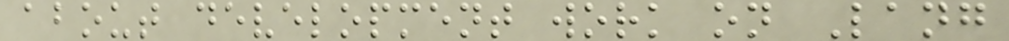about development work on Lang
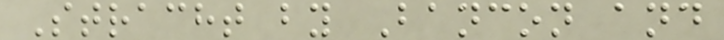Stracht by Bancon and
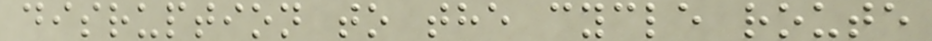disruption to the cycle route
